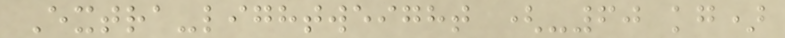Extra-lightweight (-60 kg)
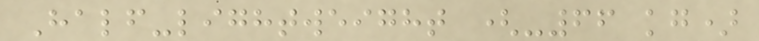Half-lightweight (-66 kg)
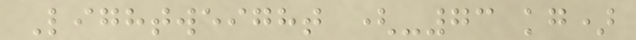Lightweight (-73 kg)
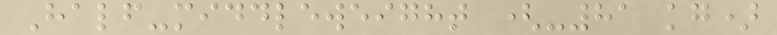Half-middleweight (-81 kg)
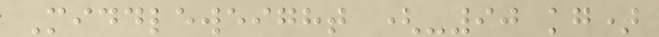Middleweight (-90 kg)
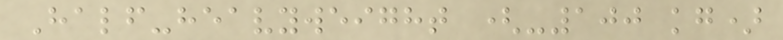Half-heavyweight (-100 kg)
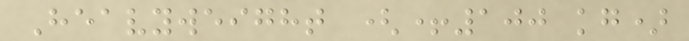Heavyweight (+100 kg)
